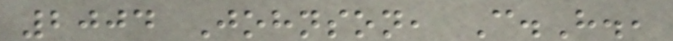2004 Johnson, C.H.,
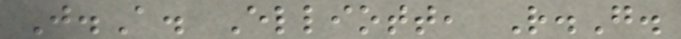J.A. Elliott, R.G.
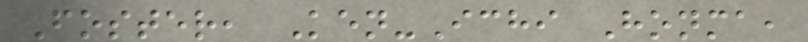Foster, Ken-Ichi Honma,
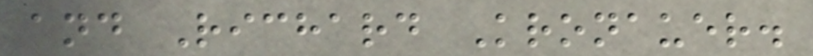and Richard Kronauer.
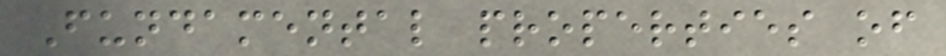Fundamental properties of
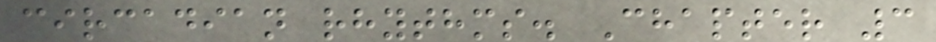circadian rhythms. Chapter 3
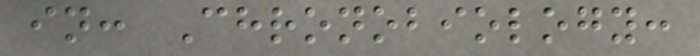in: Chronobiology:
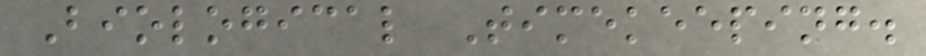Biological Timekeeping.
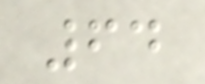64
